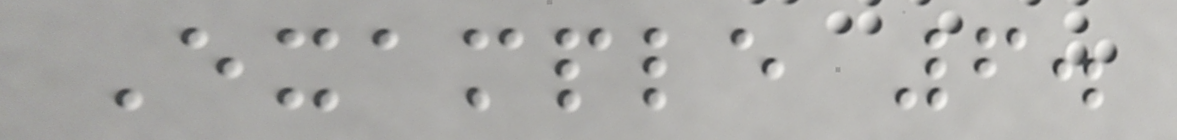Example 6.
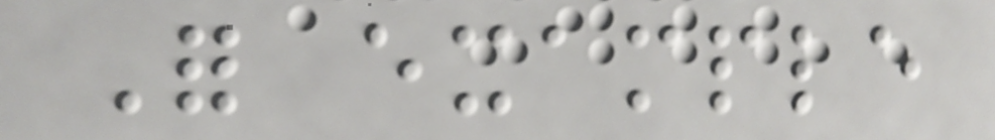For example
